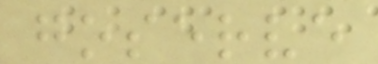goserve
